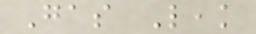Gas Leak
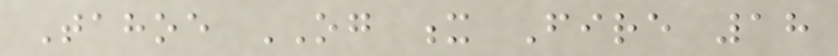Tahoe OG x Fire 18
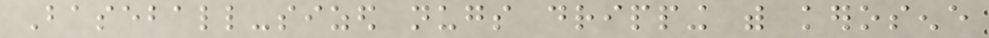Baseball-sized nugs dripping with kerosene
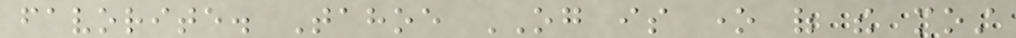favorite. Tahoe OG is one of the most
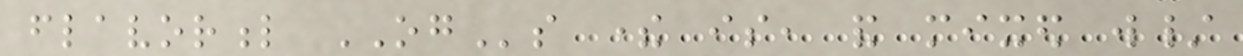flavorful OGs there is, and mixed w/
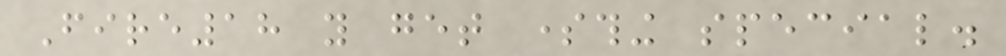Fire18 you get something special.
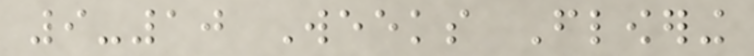9-10 Weeks Flowering
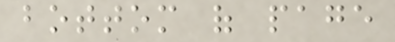bottom of page
